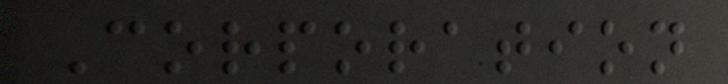Corporation
